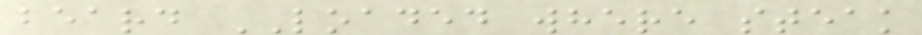beard LOADED where steak
